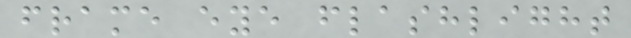frame eye flashlight
